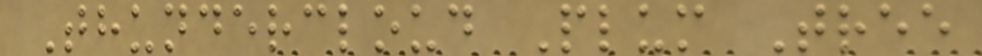Thundercloud Plum Tree
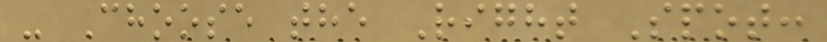- Choose the Right Spot:
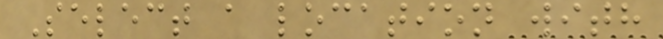Select a location with
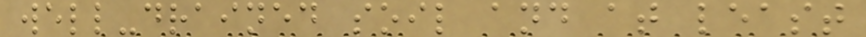well-drained soil and at least
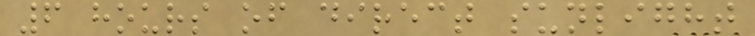6 hours of direct sunlight
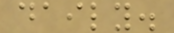daily.
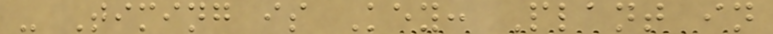- Timing is Key: Plant in
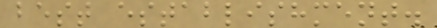best establishment.
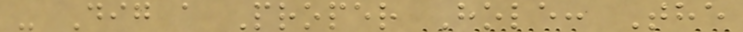- Dig a Proper Hole: The
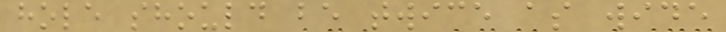hole should be twice as wide
